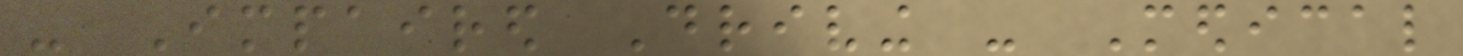- Impaired Driving - Medical
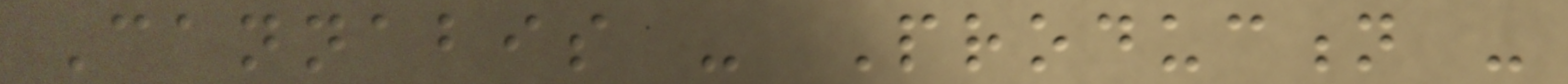Cannabis - Production -
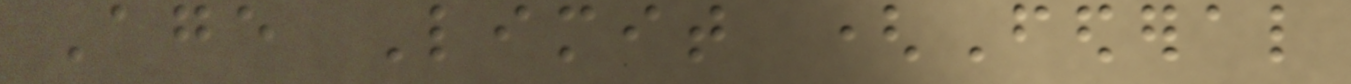Age Limit (Federal
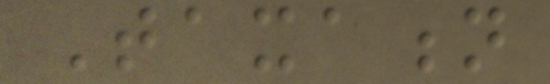Taxation
